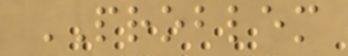PROBLEM
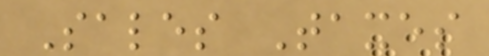Sales Taxes
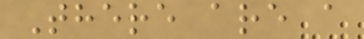There are a
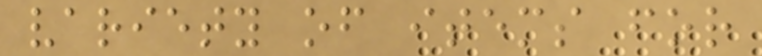variety of items for
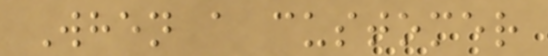When a customer
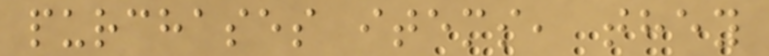purchases items, they
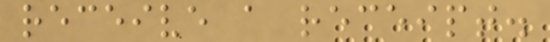receive a receipt.
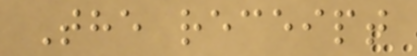The receipt
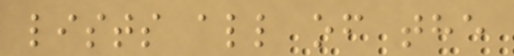lists all of the
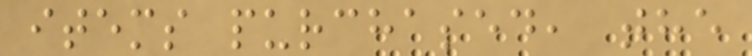items purchased, the
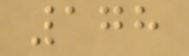178
